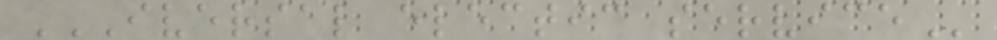IVERSAL ELECTIC SERVICE
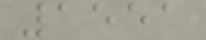1551
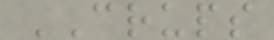CRUPS
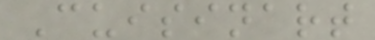Cuisinart
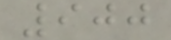900
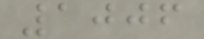1006
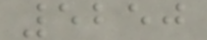5250
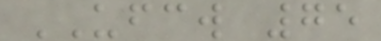UFCW 75
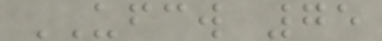UFCW 75
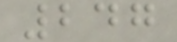247
